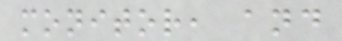monitor, and
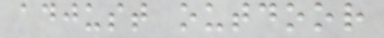adjust outdoor
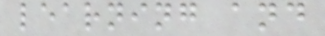learning and
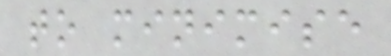to minimise
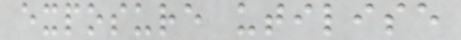exposure utilise
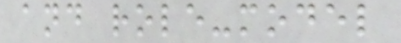and role-model
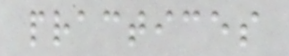practices
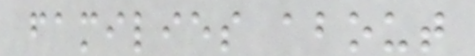families about
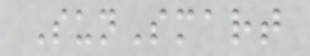SunSmart
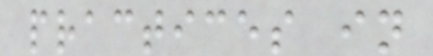practices in
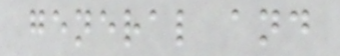general and
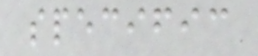specific
